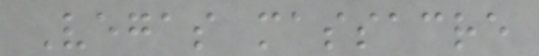Vegas massacre
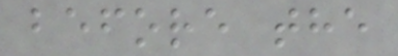before the
